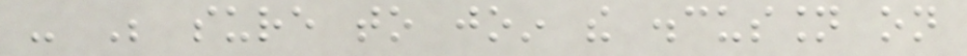- Be sure to join the discussion on
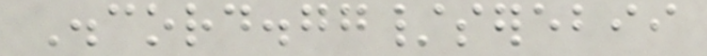Discord.gg/serebii
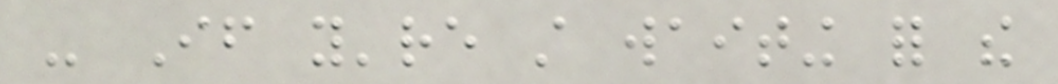- If you're still waiting for the
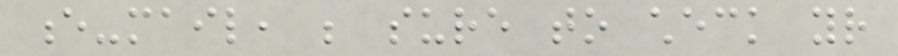e-mail, be sure to check your
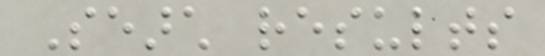Search results
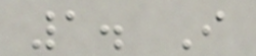1. I
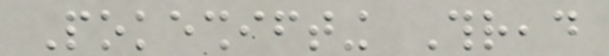Pokeshifting Thread
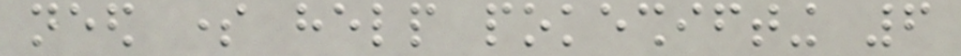need some help pokeshifting 6
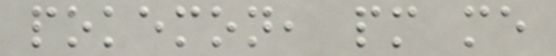pokemon, pm me
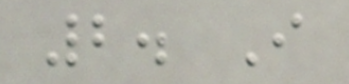2. I
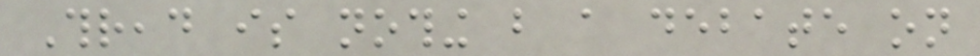Thread is nothing but a debate on
